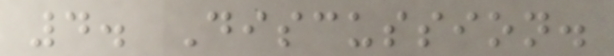4. Discussion.
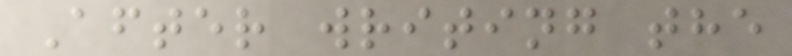After writing the
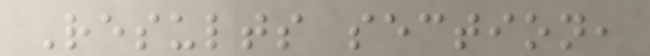Results section,
